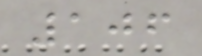106
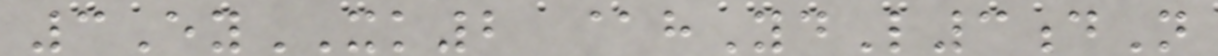3EyXK2 @hYdL3dN
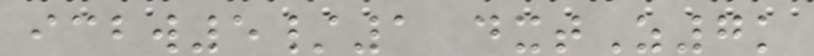icbw5/1 dxtZ7k
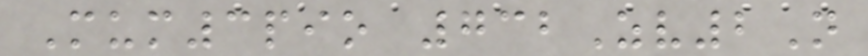Mum3pio 732Zv2N
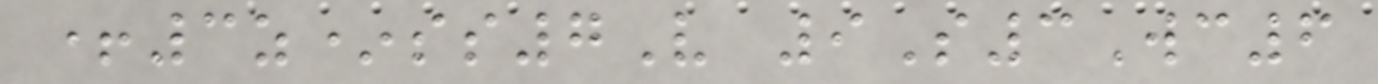+3z*ss7V 9S3Wc6
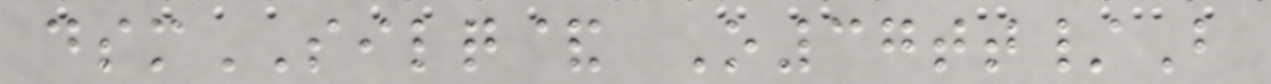dsmSILQ& O37tt/B
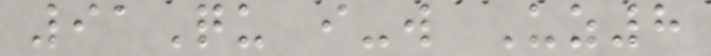91Qu i-w Uz8
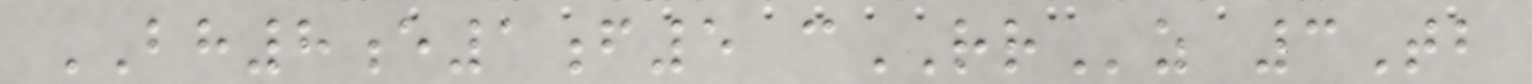BH8e1f5 cRRz 3Tb
